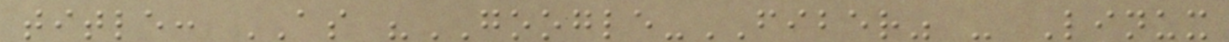title: AS "GOOGLE-FIBER" - Linux
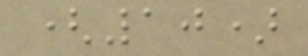(10)
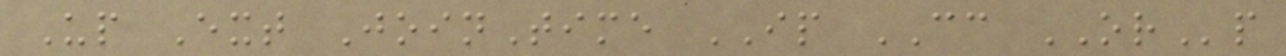Up Ext JoinTime IP CC ORp
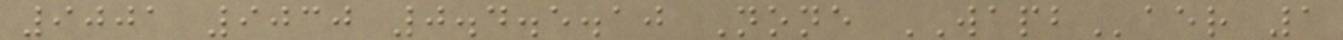9001 9030 0.4.5.10 None WAPBaer 1
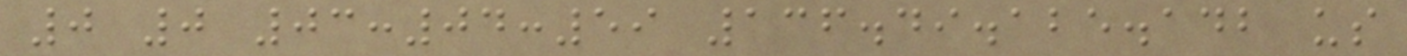0 0 03:04:59 136.49.125.142 us
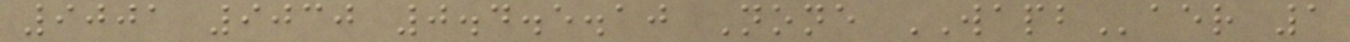9001 9030 0.4.5.10 None WAPBaer 1
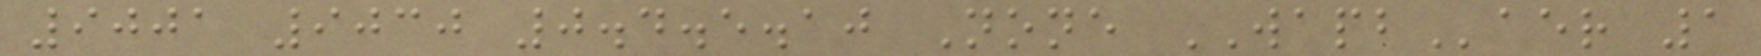9001 9030 0.4.5.10 None WAPBaer 1
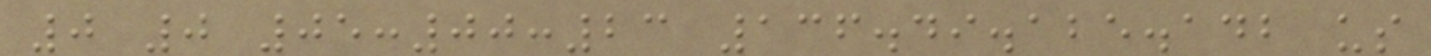0 0 05:00:23 136.49.125.142 us
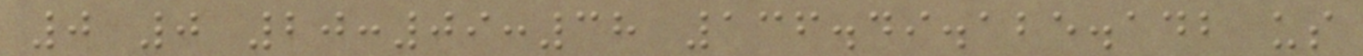0 0 20:09:38 136.49.125.142 us
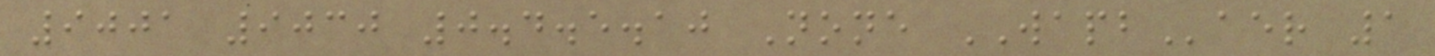9001 9030 0.4.5.10 None WAPBaer 1
